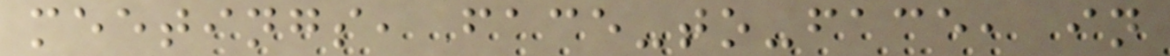meetings, face-to-face, in
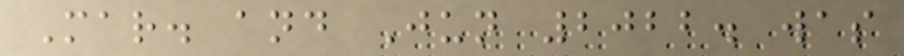Mar. and Jun 2022. was
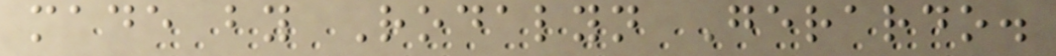made by Rodalyn Gerardo.
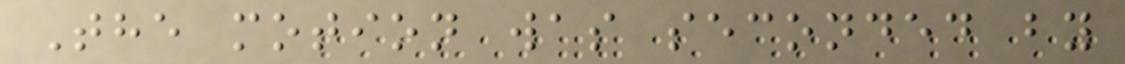The motion was seconded by
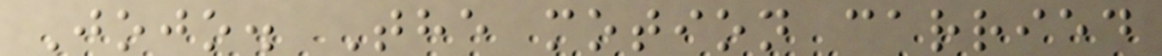Jojo. The motion carried
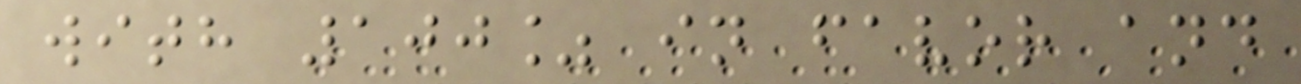with 100% in favor and
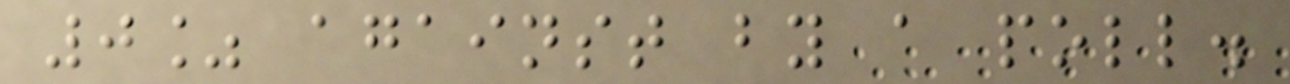0% against by a poll.
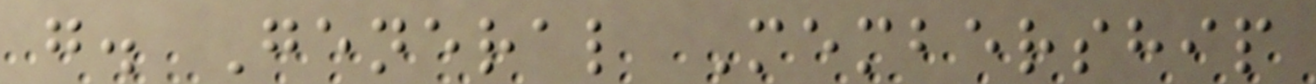g. General Membership
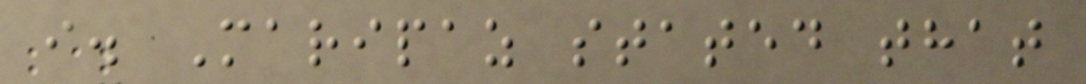i. Maripaz stated that
